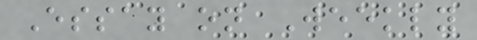Essay on Weekly
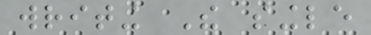writing The single
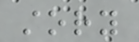story
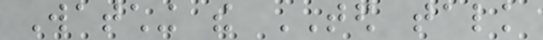Watching the TED talk
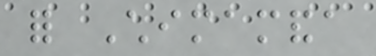for Chimamanda
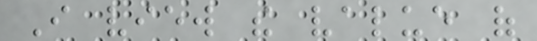I view the value of
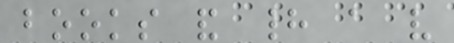books and had a very
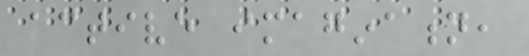active imagination,
